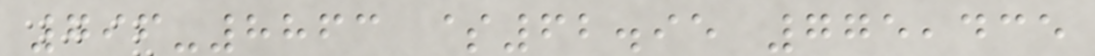796-8863 $62.95 775,435
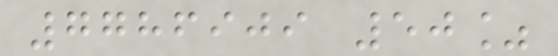7786909 50%
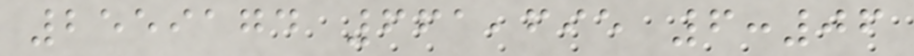2559174 661,695 6:06
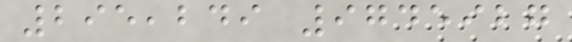295,249 9745927
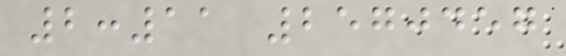2:11 2570457
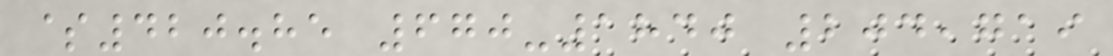$420.85 670-1840 204,719
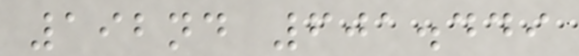192nd 601.449
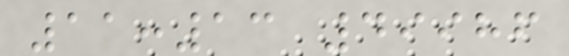11:13 49986
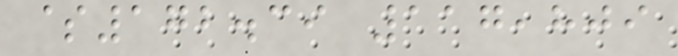$172.39 117,809
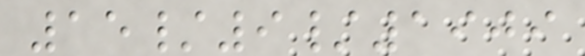15/9/1909
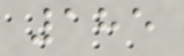185
